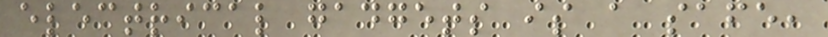electrical gadgets is a safe,
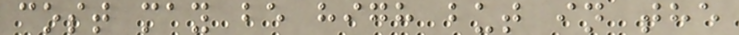cost may be high but in the
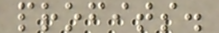profits.
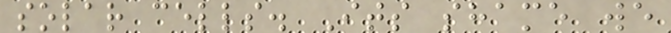solar cells. Its shame we
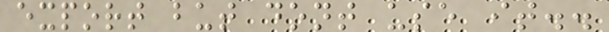export but dont use it..
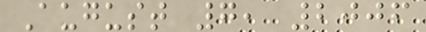August 7, 2006
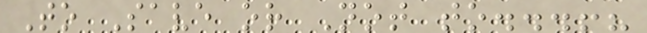To Save or Not to...!?
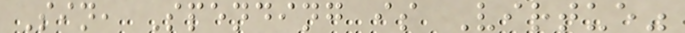Sin, Spending is Virtue"
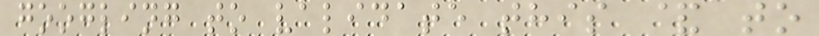googling to validate this & to
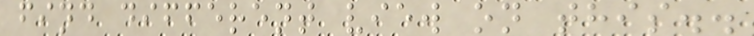find different view on this..
